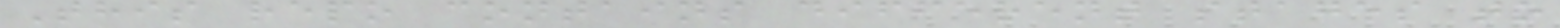This repo contains different stages to
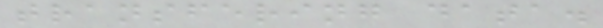transfering data.
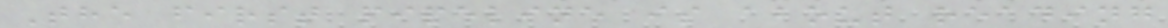The first pipeline is about reading
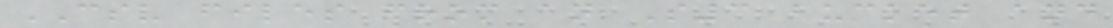CSV files from an S3 bucket and
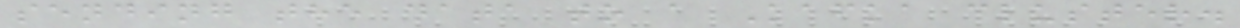sending the data to a Kafka cluster.
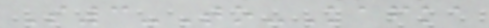S3-To-Kafka
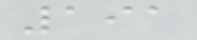191
